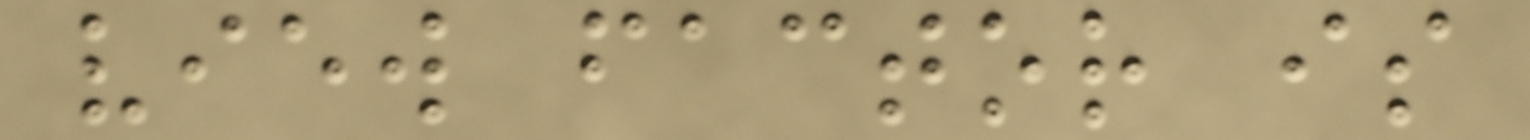view factor is
